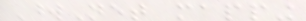WordNet mapping
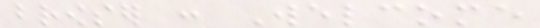browser : Welcome
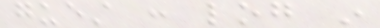guest : log in
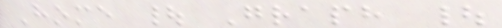Home | Graph |
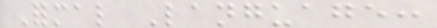Formal Language:
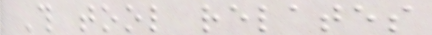This tool relates
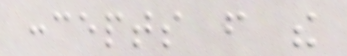concepts from the
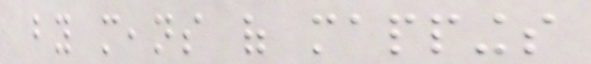by means of mappings
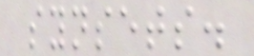synsets.
